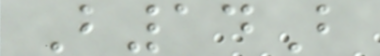B14B
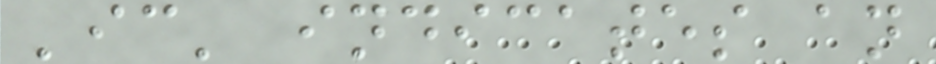'ic' indicates an
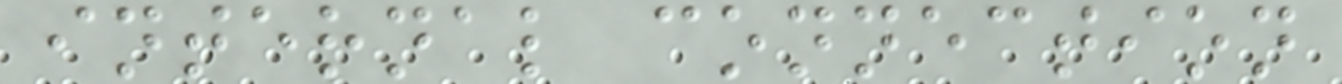internal connection
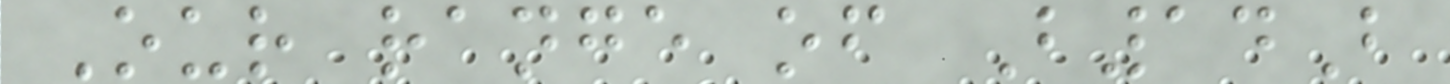Our range of B14B
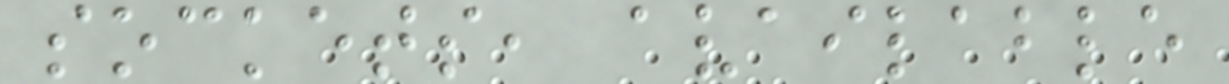sockets, available
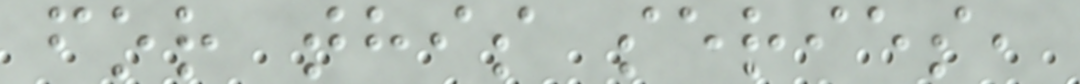for this series,
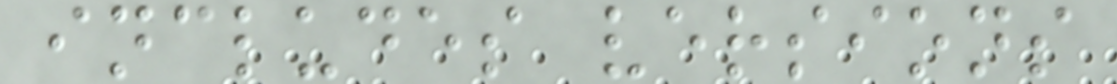includes versions
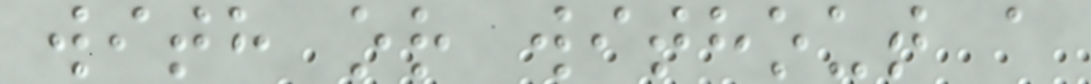with or without a
